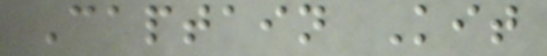Captain Kit
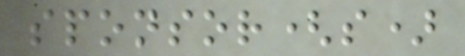sponsor(s)
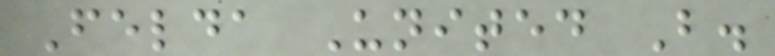Felda United B.
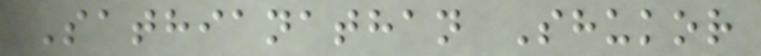Sathianathan Shukor
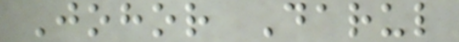Johor Darul
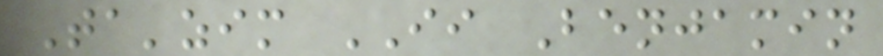Ta'zim II Benjamin
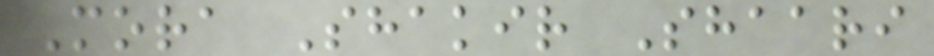Mora Shakir Shaari
